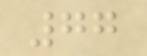77
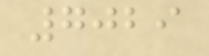7029
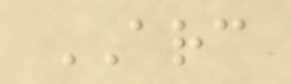ARC
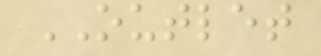OUTLET
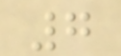7
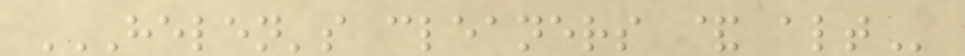HELEN'S CLEANERS & ALT
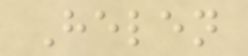Helen
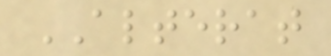ALTERAT
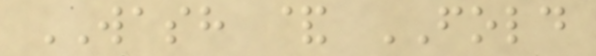WASH & FOLD
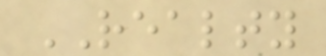REALTY
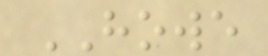HOWE
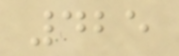425
